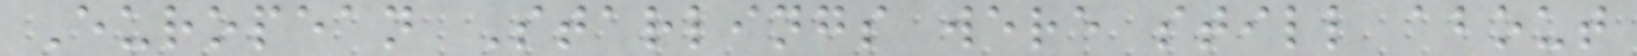European Starlings were still about
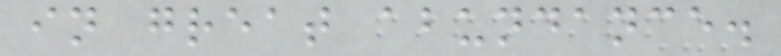in great abundance.
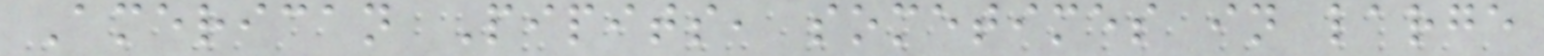American Pipits, sometimes in large
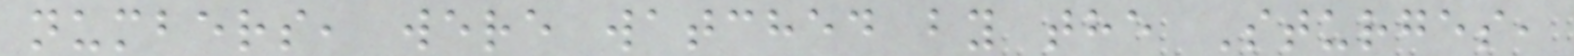numbers, were watched by the Sturges,
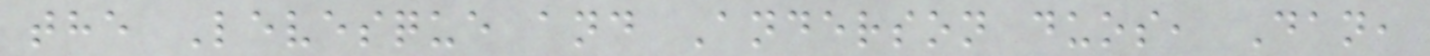the Levesque and Anderson duos, Dan,
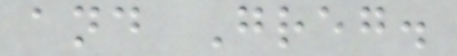and Greg.
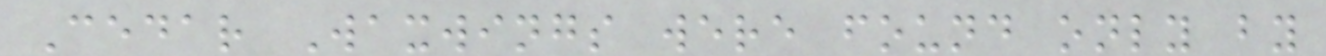Cedar Waxwings were found only by
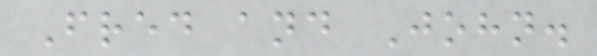Fred and John.
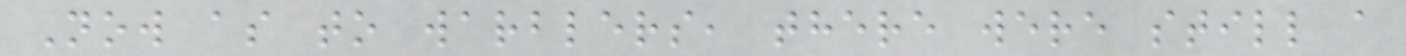Now as to warblers, there were still a
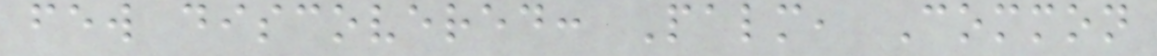few discovered: Palm, Common
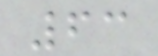63
